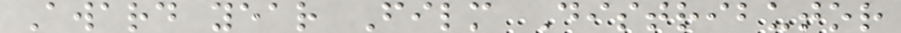Award year Film Distributor
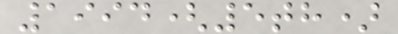1994(5th)
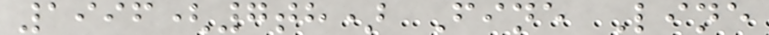1996(7th) Fine Line
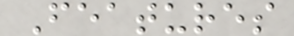Features
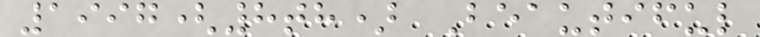1997(8th) Beautiful
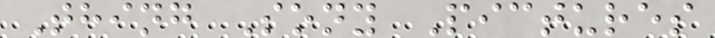Thing Sony Pictures
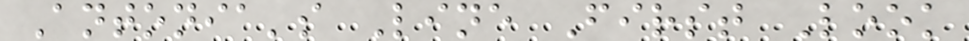Antonia's Line First Look
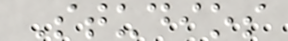Studios
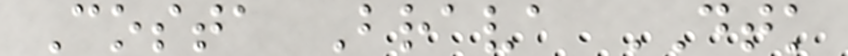Costa Brava DTK
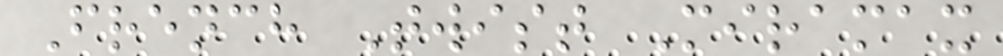French Twist Miramax
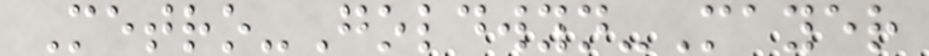Metro-Goldwyn-Mayer
